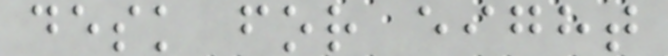desk for eight
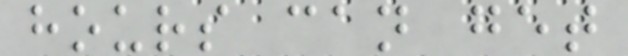hours can get
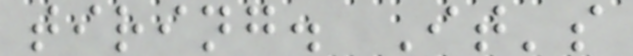tiring. It's
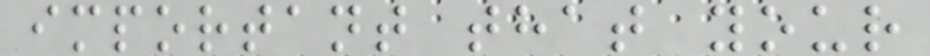important that your
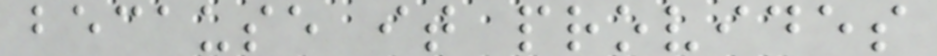because it provides
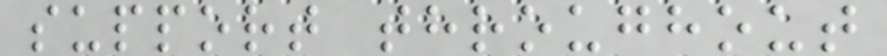support throughout
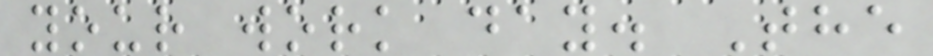your work day. The
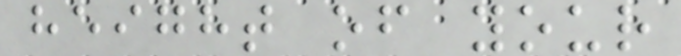height of your
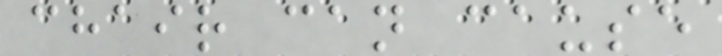chair can cause
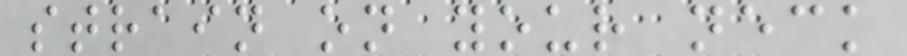strain on your neck
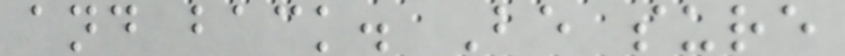and back. Be sure
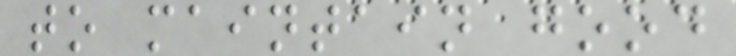to maintain good
